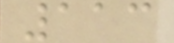113
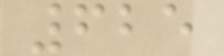625
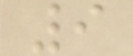9
